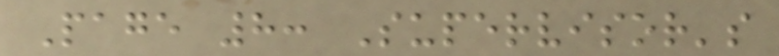Page 8: Supervisor's
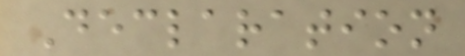Declaration
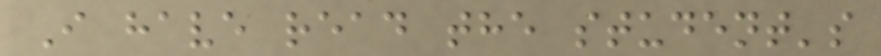I have read the student's
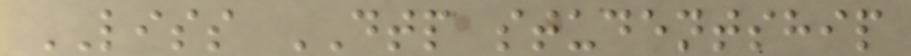LISS DTP studentship
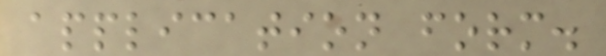application form.
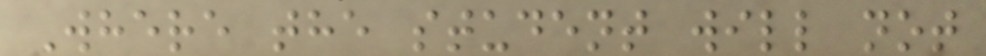Where the student will not
